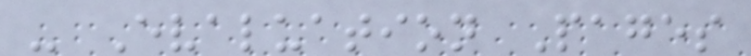- Evaluation Pages
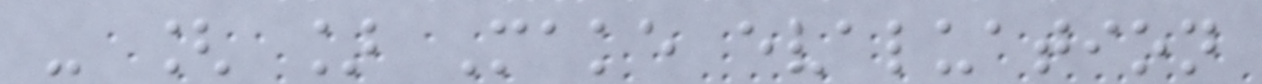- [ ] Make evaluation
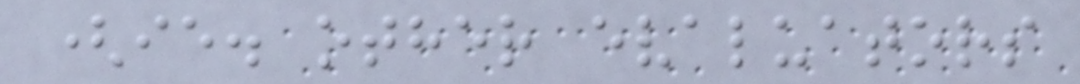(ie. other evaluators
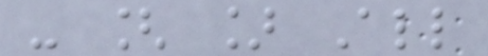- [ ] All
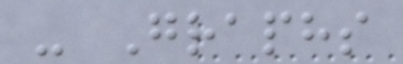- Graphs
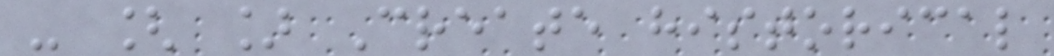- [ ] Create historical
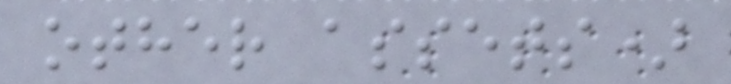other assets)
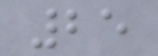25
